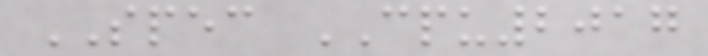SPEC CPU2017
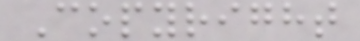Copyright
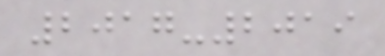2017-2019
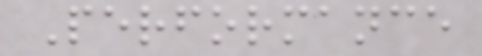Performance
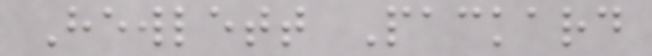Hewlett Packard
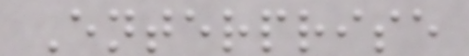Enterprise
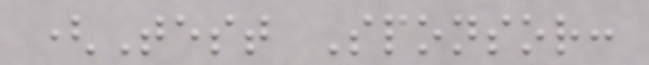(Test Sponsor:
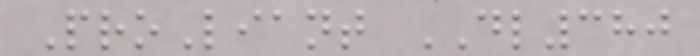ProLiant DL380
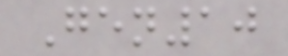Gen10
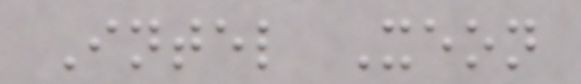Intel Xeon
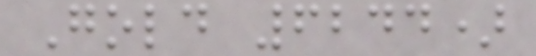Gold 6244)
